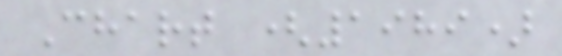Chart (1989)
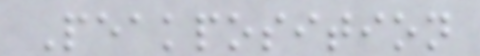Peakposition
